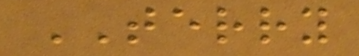TERRY
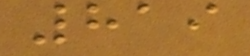819
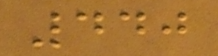440
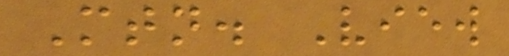Mtn. View
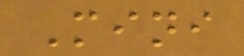Mini
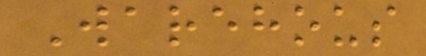Warehous
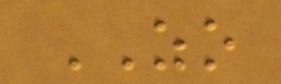ZO
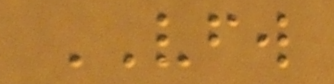VFW
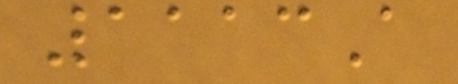1113A
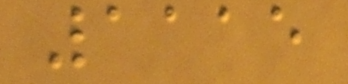1115
